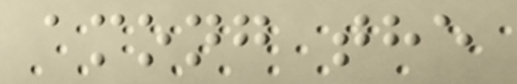among the
